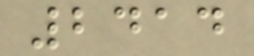2414
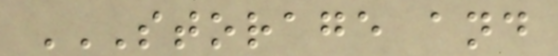STORAGE AND
